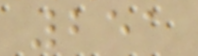251
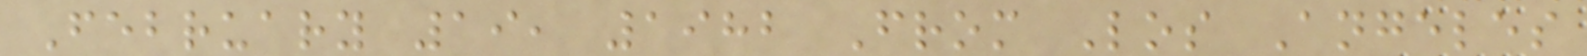February 19, 1982 From Los Angeles
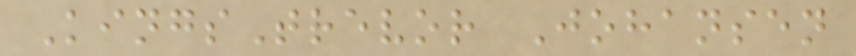KingsTrevor Johansen
